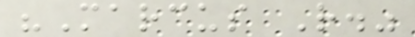"Marcus R."
